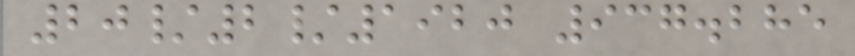20/2/1920 937.285
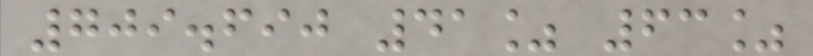709.690 41% 63%
